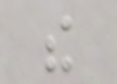the
